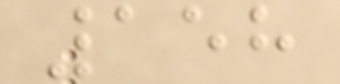158
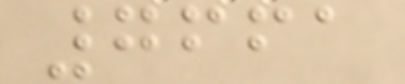7661
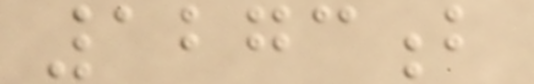1273b
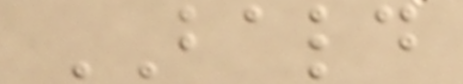BALD
